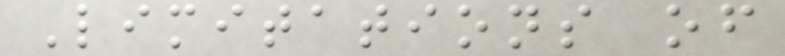Limitations of
